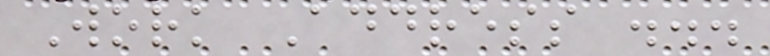Work Address ...
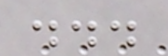...
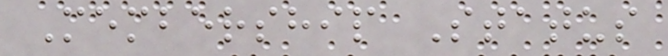Membership Status
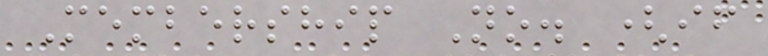Membership No. (if
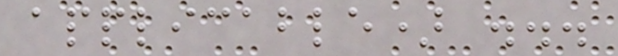applicable) ...
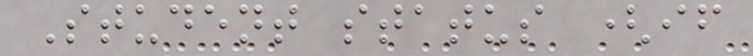Student status (if
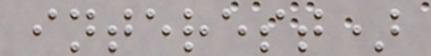interest)
